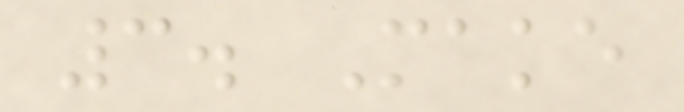3. Make
